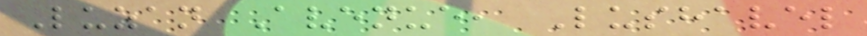Luzan Avenue, Lushavel
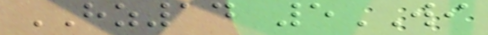HZ14 5WI
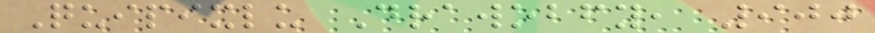Quipixlu Drawobfy, 900
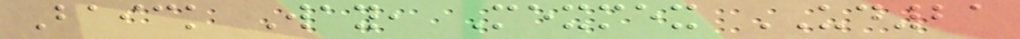Baick Way, Mexmex UD21
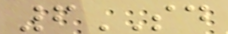6SD
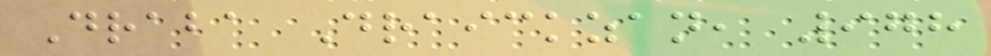Draba Draickzan, 978
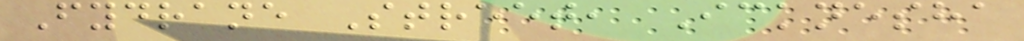Fydrane Street, Icknesha
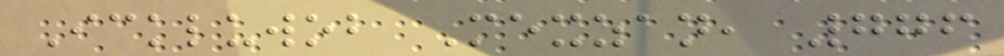Ickluwob Mexzan, 776
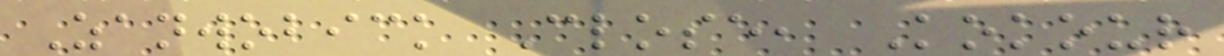Zanwobick Close, Kokour
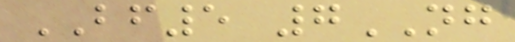BF5 7NG
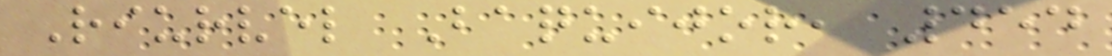Riurvel Baquijor, 454
